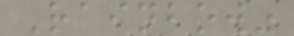Rainbow"
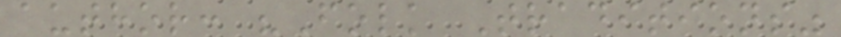author: "Folk Traditions"
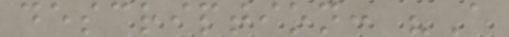description: "A
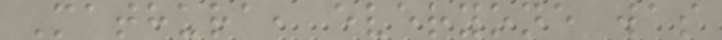Mathura, everyone was
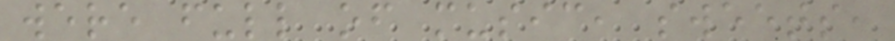were full of music, sweets,
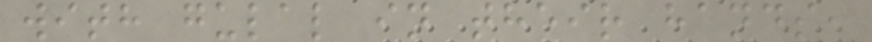with gulal in their hands,
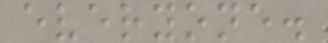everyone.
